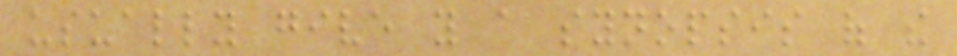usually give you a synopsis of the
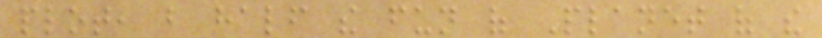plot, but half the fun of Planet of the
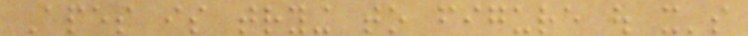Apes is trying to figure out it's
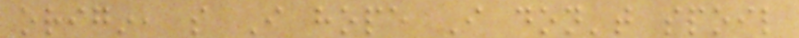origin, so I hope I don't spoil
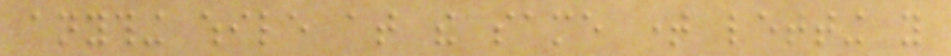anything while at the same time letting you
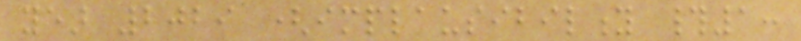year 2029 (implausibility #1:
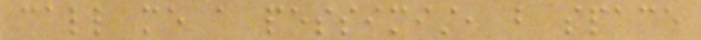call me a pessimist, but space
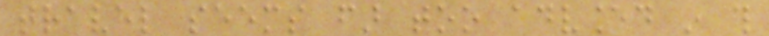travel seems far too advanced in this
